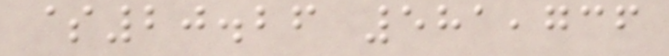$20.26 581,736
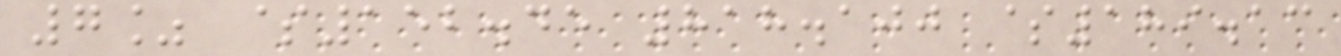7% $152.45 818.100 $189.13
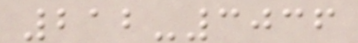212-3036
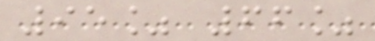95% 66%
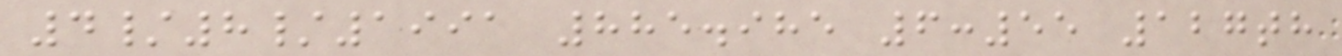4/8/1991 885.985 6:55 127th
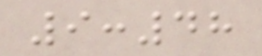9:48
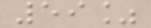59%
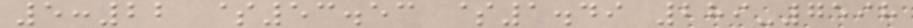5:22 $53.53 $1.49 289-7598
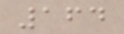164
